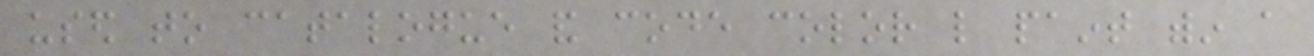used to catalogue and code color like paint within a
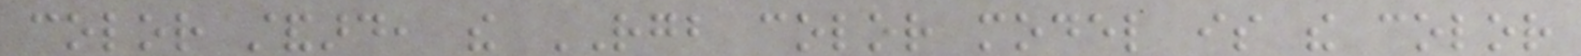color standard, the RGB color model is the color
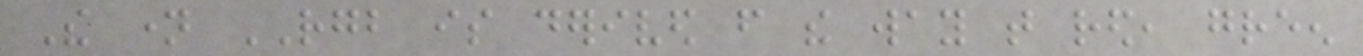The name RGB is derived from the way that red, green
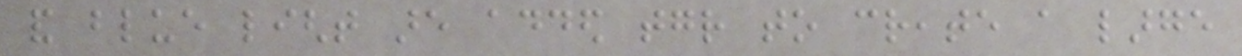and blue light are added together to create a large
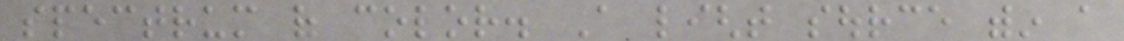spectrum of color. A light source within a
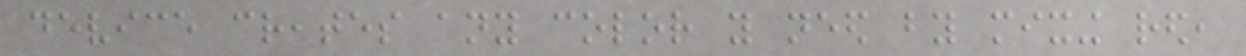device creates any color you need by mixing red,
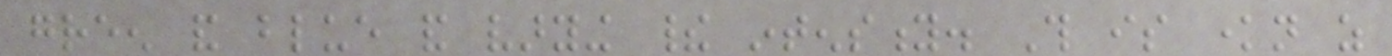green and blue and varying their intensity. This is known as
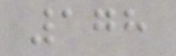178
